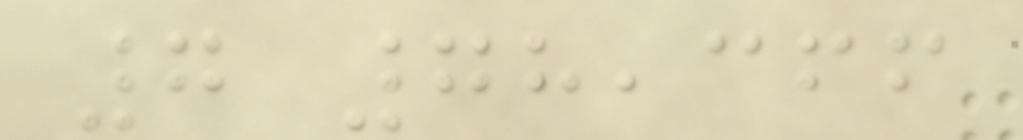7 78,366
